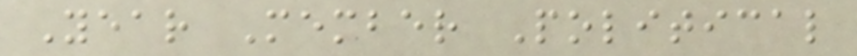Year Member Political
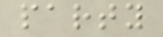party
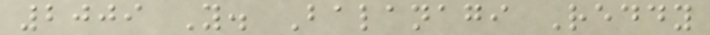2009 Y. Balanagi Reddy
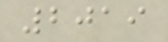2019
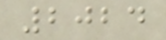2024
